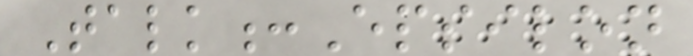Talk:Epsilon
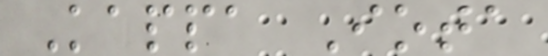Kappa Iota
